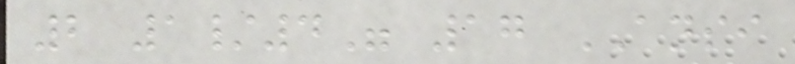2 1/4" 17 ANSI
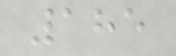185
